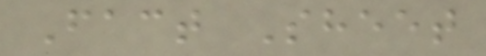Fact Sheet
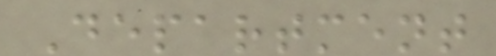Department
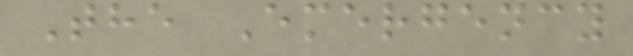The Emergency
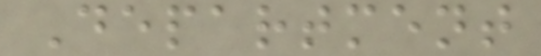Department
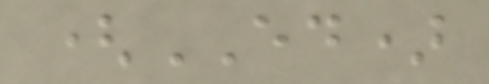(ED)
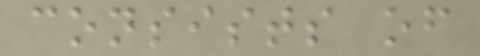consists of
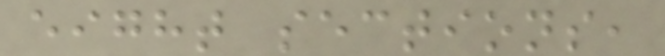eight sections,
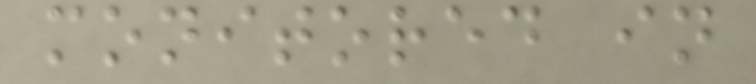monitored in
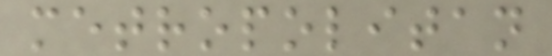metropolitan
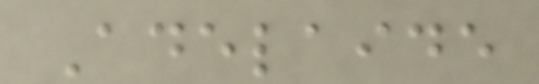Adelaide
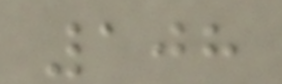108
